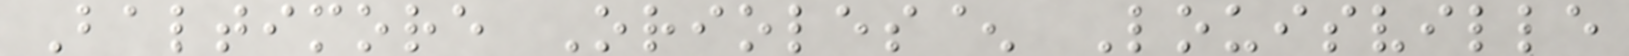Baltimore Orioles^ Louisville
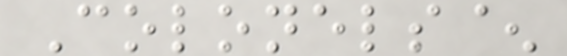Colonels^
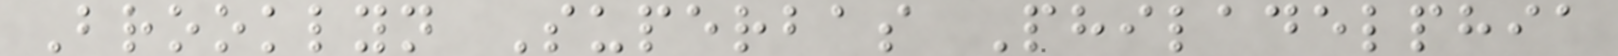Brooklyn Superbas Philadelphia
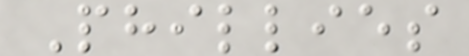Phillies
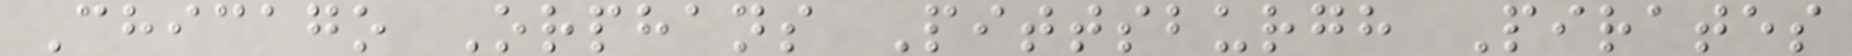Chicago Orphans Pittsburgh Pirates
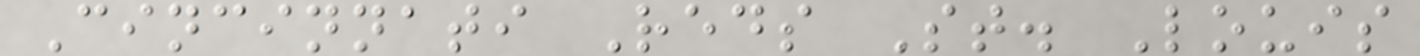Cincinnati Reds St. Louis
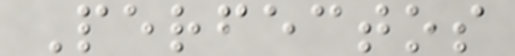Perfectos
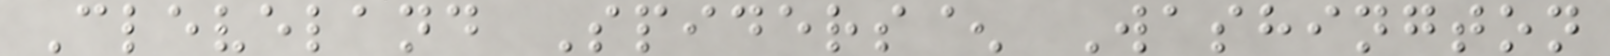Cleveland Spiders^ Washington
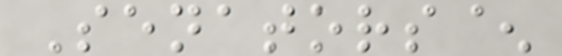Senators^
